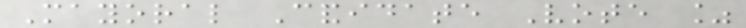Mayoral Candidate Vote %
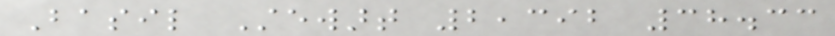Basil Stewart 2,392 38.33
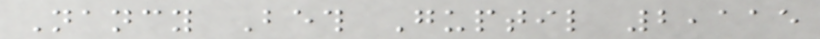Nancy Beth Guptil 2,115
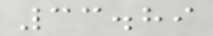33.89
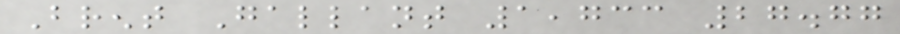Brent Gallant 1,733 27.77
